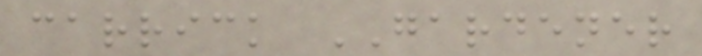carrick GARDENER
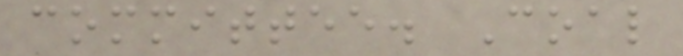committee. Coal
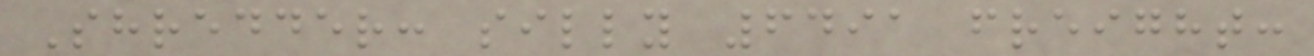Shredder: silly 6491 freight:
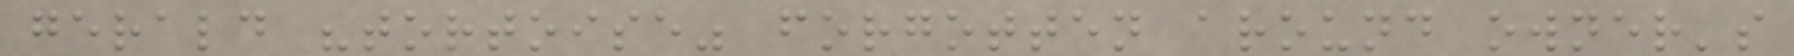gerald "tortoise" forgotten around owner's
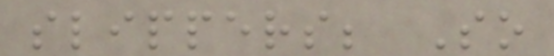slippers; So
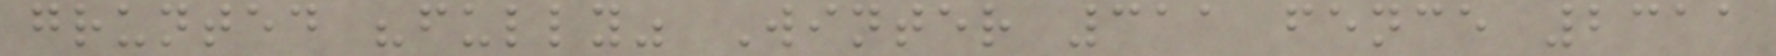grunted "fully" Winter 311 fence 2311
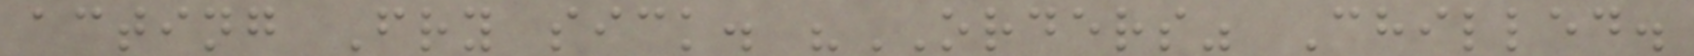acting Fry sick. "ORDERS" Chilled.
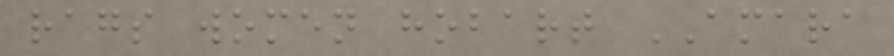rags women hobart AMARA
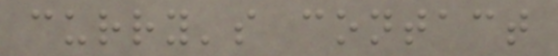curry's contact
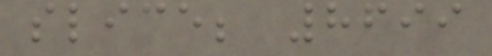slice; 8699
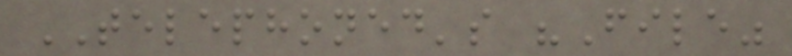TELEPHONED's "File"
